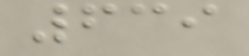639
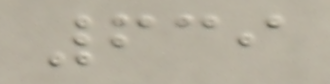639
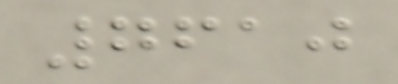7610
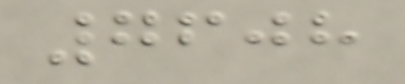7608
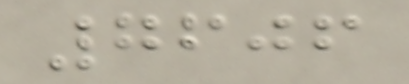7606
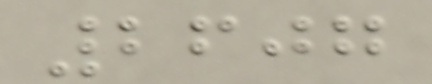2607
